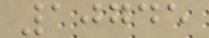10745
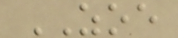ZOE
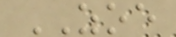ZOE
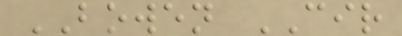BOWEN CIR
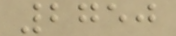2750
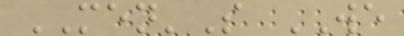MEN'S WE
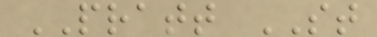PRATT ST
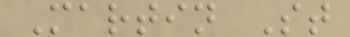Martin St
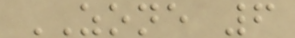ZONE 6
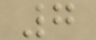7
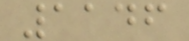1146
